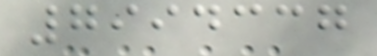7994337
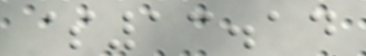$13.14
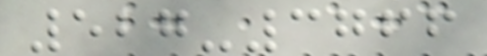527-3766
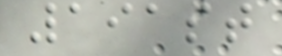191st
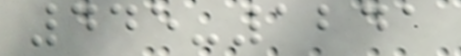445-1241
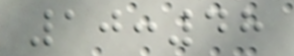10:48
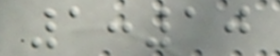1:10
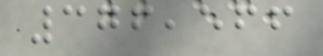376,566
